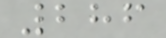286
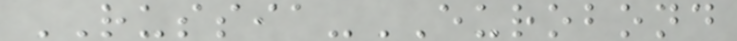RUSSIA-EUROBOND
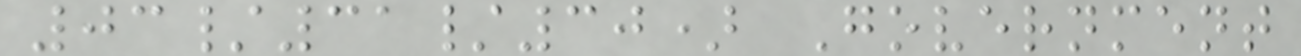03/31/30) Government
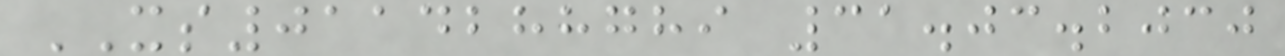XS0114288789 31.03.2030
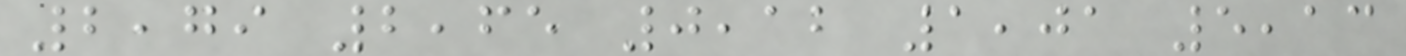2,79 2,65 0,12 1,01 5,13
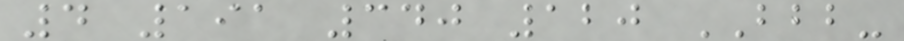4 191 340 120 BBB-
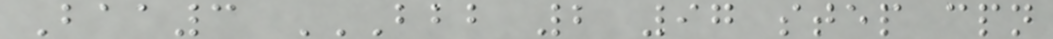Baa3 BBB 2 97 STEP CPN
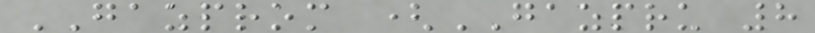GAZPROM (GAZPRU 8
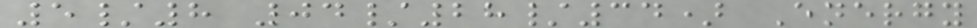5/8 04/28/34) Energy
